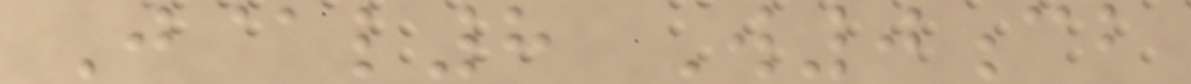J@l8 W0cb
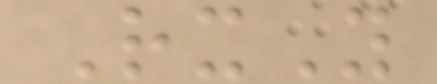RxY
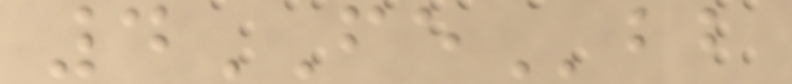4FEbb
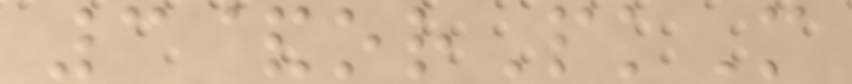3&orPkM
